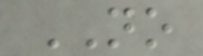NO
